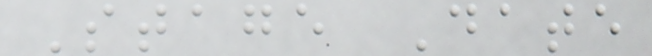Stage Date
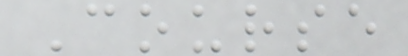Course
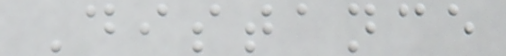Distance
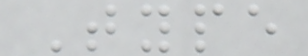Type
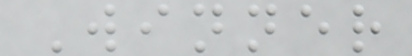Winner
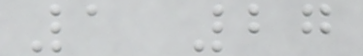1 27
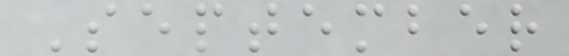September
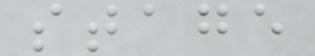stage
